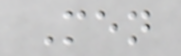Men
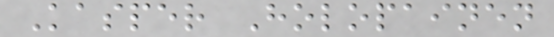Kasper Holopainen
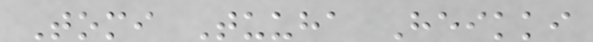Tomi Tuuha Heikki
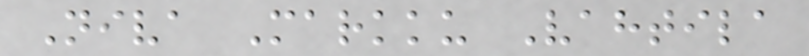Niva Markku Vahtila
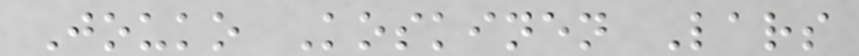Jouko Koskinen Lars
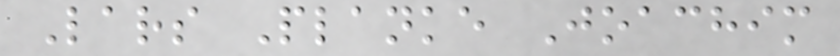Lars Planke Joachim
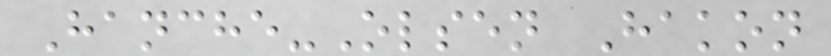Hanche-Olsen Hakon
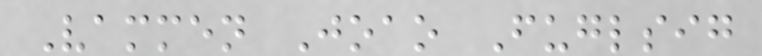Vammen Joao Fuglsig
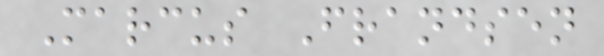Marcus Frandsen
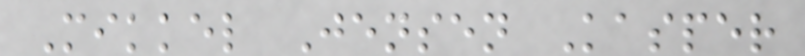Mikkel Jensen Kasper
